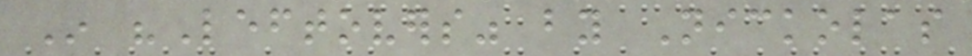In "Leftovers" by Nickolas
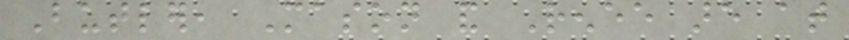Butler, Mason and Renee are at
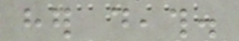her death.
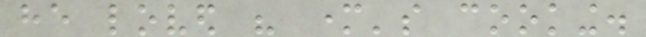he loved his mother's cooking.
